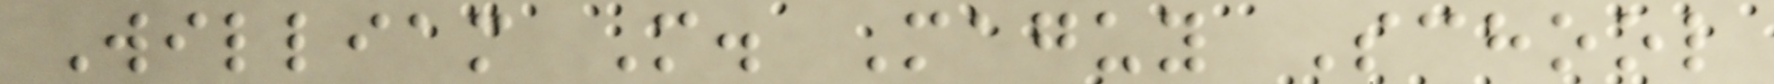William M. Maguy School
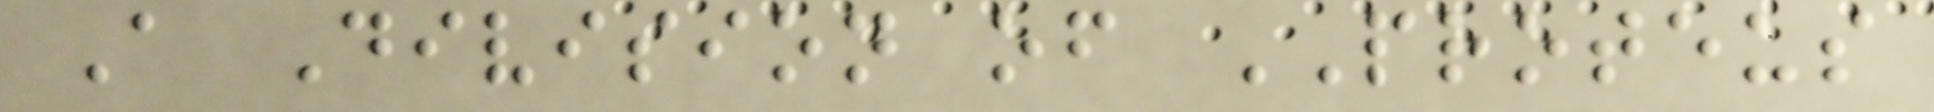A Division of PROTEUS
